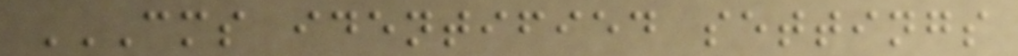CMS IDENTIFIED SETTINGS
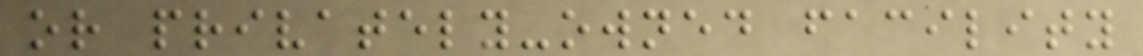or privately-owned facility
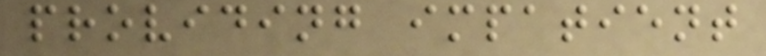providing impatient
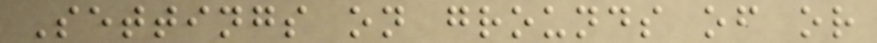Settings on grounds of or
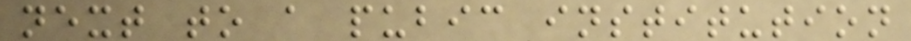next to a pubic institution
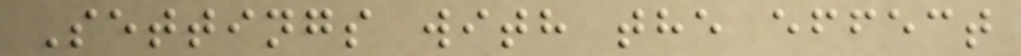Settings with the effect
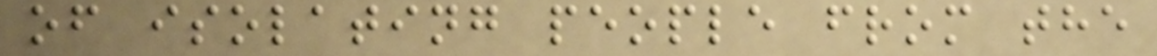of isolating people from the
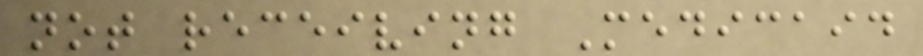not receiving Medicaid
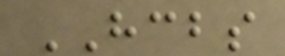HCBS
